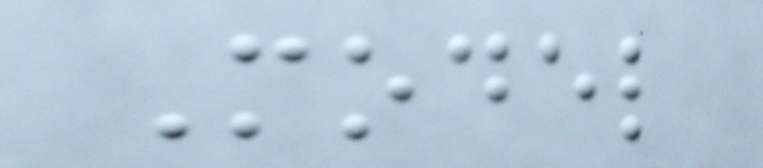Model
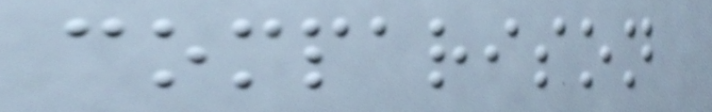comparison
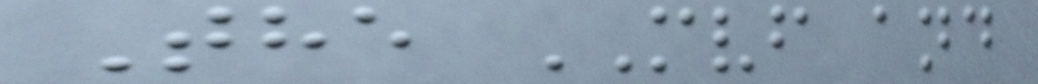The MVF and
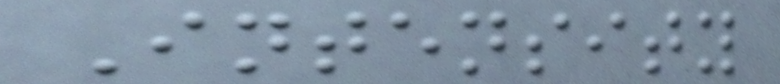Intensity
